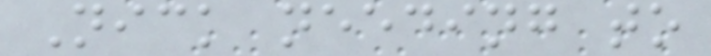Nick needing to
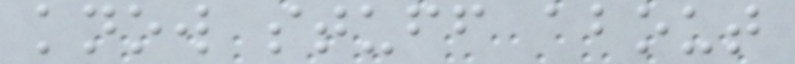know stuff about
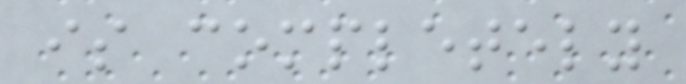is completely
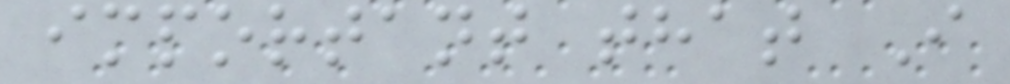important that I
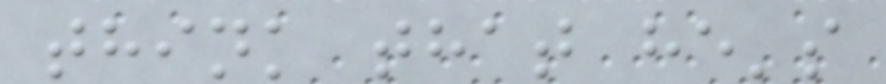think that he's
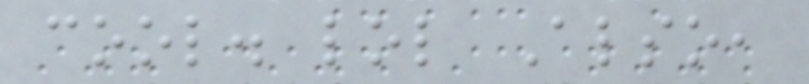cool. lol Also,
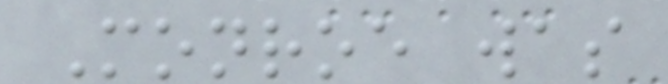Monroe was
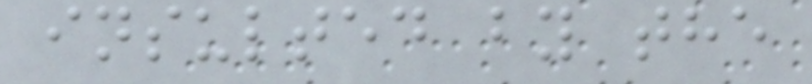insulted by the
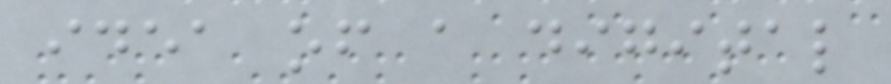idea of a digital
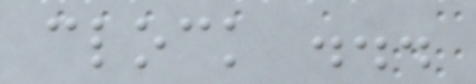clock ...
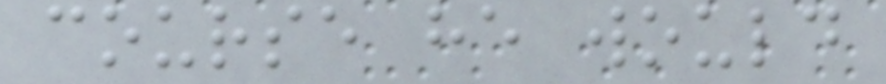course he would
